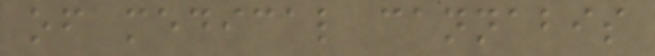of medical cannabis
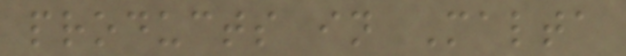products in Malta
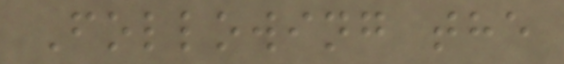Following the
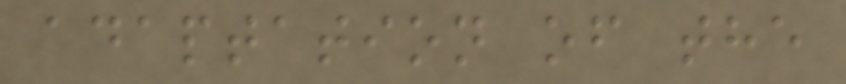adaptation of the
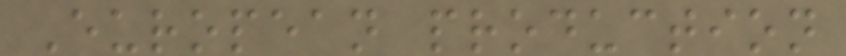European production
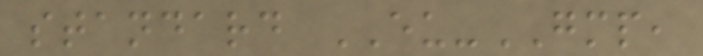standard EU-GMP,
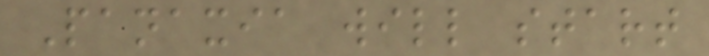Panaxia will start
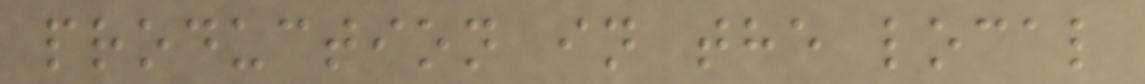production in the local
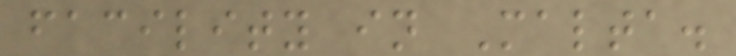facility in Malta.
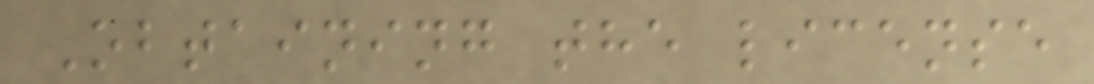Obtaining the license
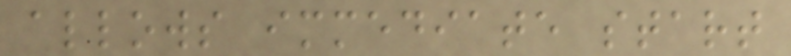allows immediate start
